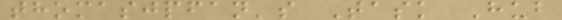thomasjpfan's Task Hub
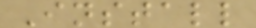Install
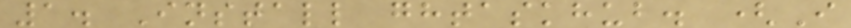1. Install ghtaskhub. (I
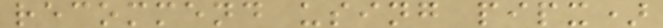recommend using pipx)
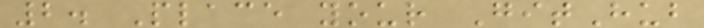2. Place your GitHub
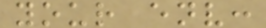your env:
